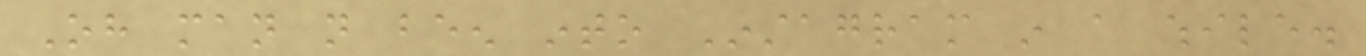Oh man not been into Instagram in a while.
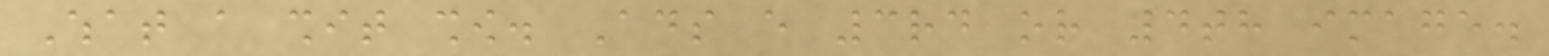What a shit show. Ads every 3rd or 4th image.
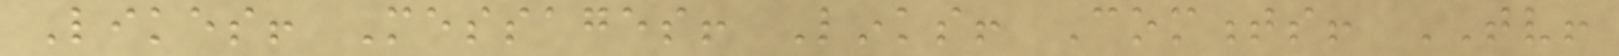Likes! Messages! Links! Comments! TV!
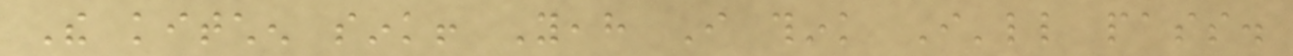The kitchen sink! Yeah I think I'll pass.
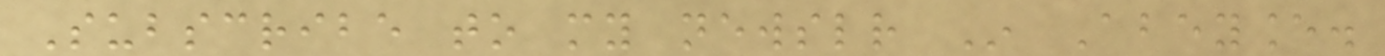Subscribe to my newsletter In Abeyance.
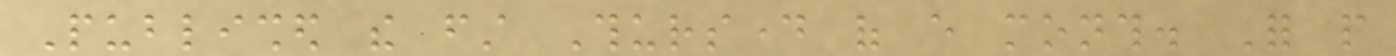Published the first Thursday of every month. For people
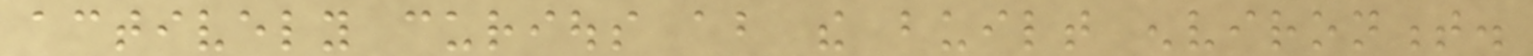actively curious about the built environment.
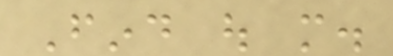Find out more.
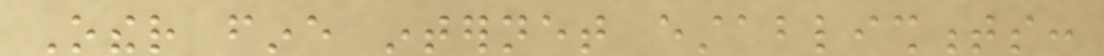Other fine internet establishments:
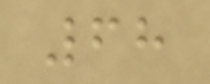68
